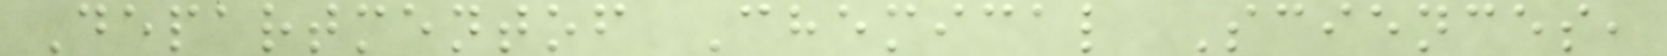Departmentof Chemical Sciences,
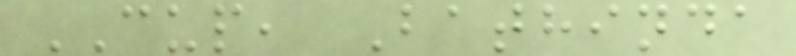CUP, Bathinda
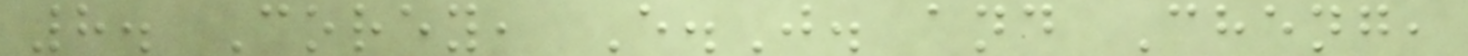8. Corey, E.J. and Cheng,
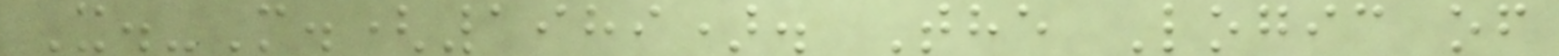X.-M.(1989). The Logic of
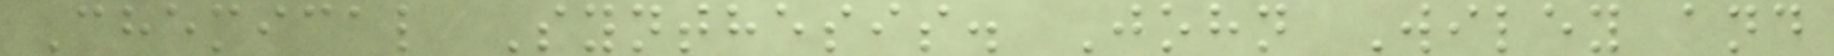Chemical Synthesis. John Wiley and
